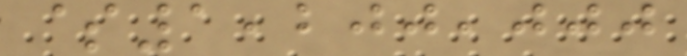$1,200,000
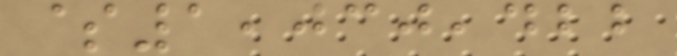$1,030,422
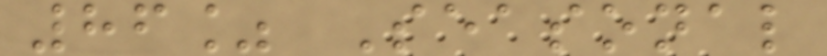86% Seasonal
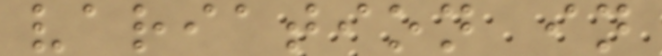variation in
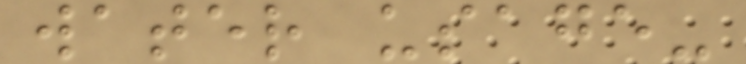water usage-
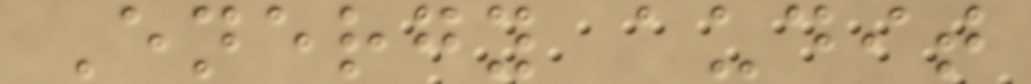Energy audit
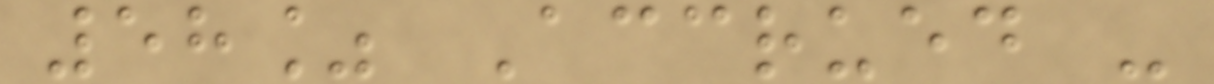58% Accrued -
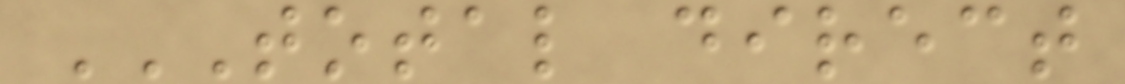TOTAL DIRECT
